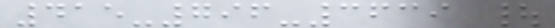415-796-3639 |
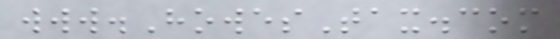www.HowesTax.com
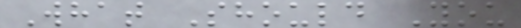What Should You
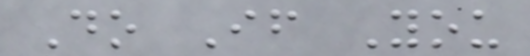Do If You
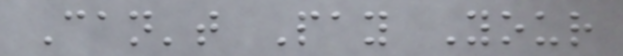Can't Pay Your
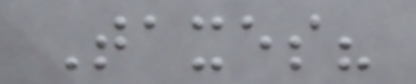Taxes?
